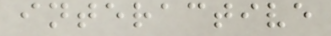interactive
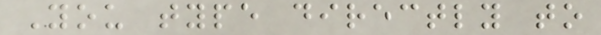You type directly to
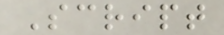Script
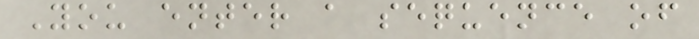You enter a sequence of
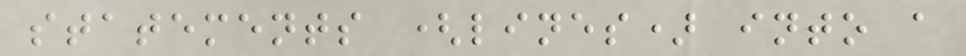statements (lines) into a
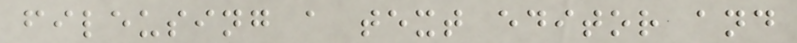fileusing a text editor and
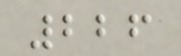226
